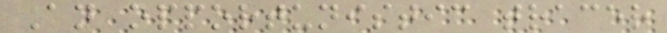An opportunistic tracer
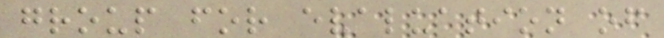group for evaluation of
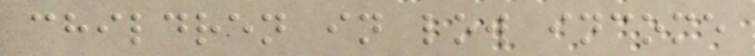children in low income
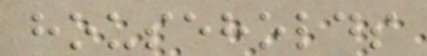households
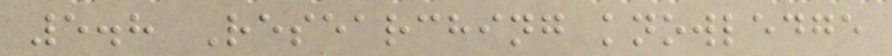5.8 Researching knowledge
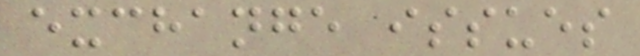exchange issues
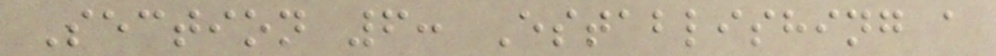Section 6: Establishing a
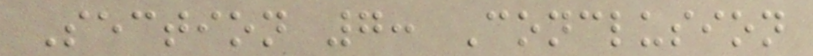Section 7: Conclusion
